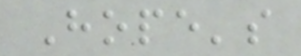Hope's
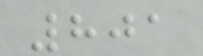801
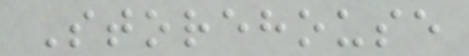Storehouse
